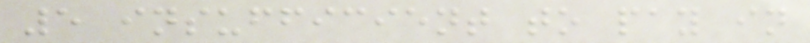5 insufficient to pay in
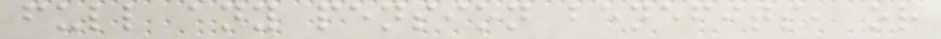full any pension benefits, or
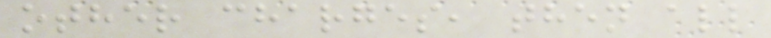other charges, then all
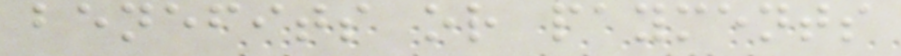benefits or payments
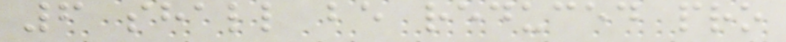6 shall be reduced pro
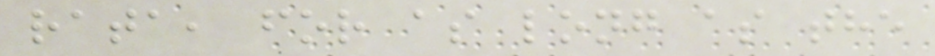rata, for as long as the
